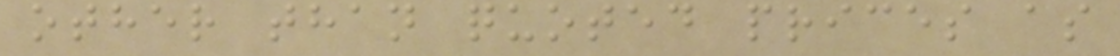other than quoted prices as
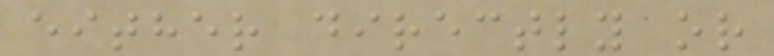either directly or
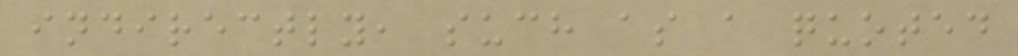indirectly, such as a quoted
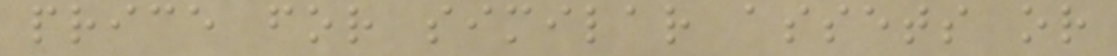price for similar assets or
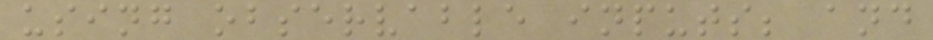using observable inputs; and
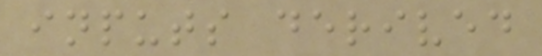inputs derived
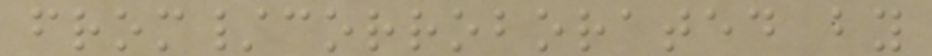from/corroborated by
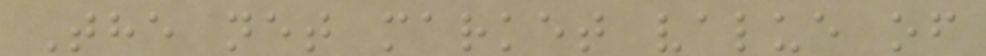The net market value of
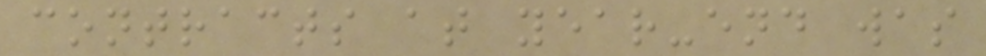contracts at year-end was
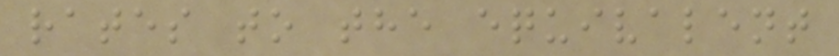rates to the equivalent
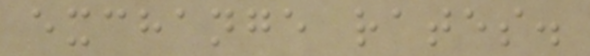exchange rates.
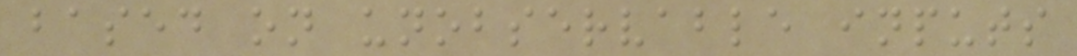based on unobservable inputs
